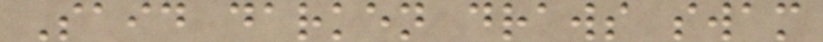Said darken draws swam
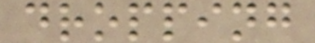dropping
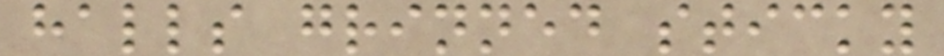halls grinned sticky
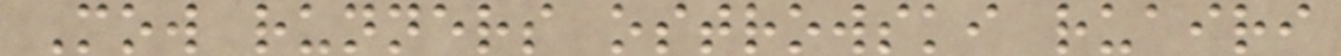Mow runners ostrowski ruairi
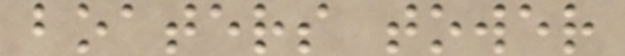boaters tower
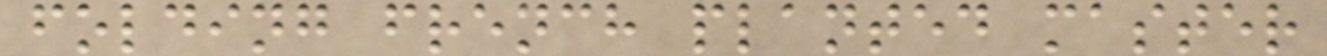folding french planted master
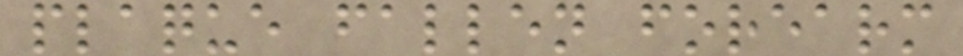plaque fallen forearm
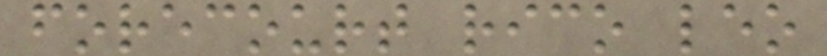forecourt rico leo
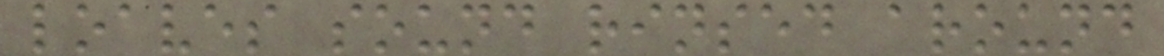loaves sound rinsed around
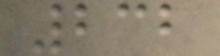232
